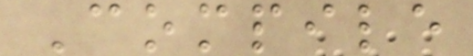Compile
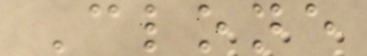Clone
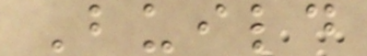Build
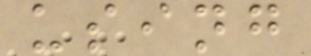using
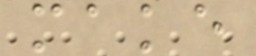make
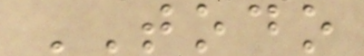TODO
